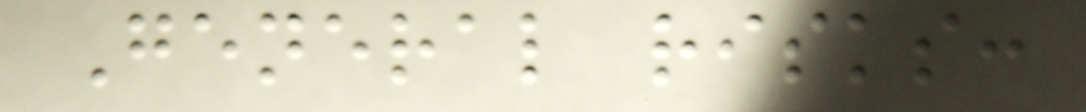General risks:
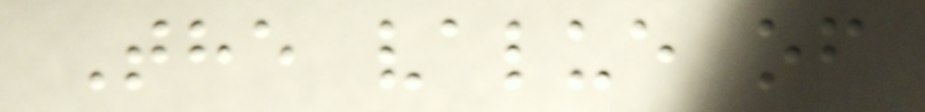The value of
